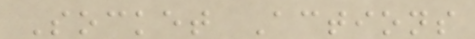Socket Actions
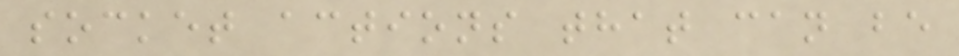socket actions that can be
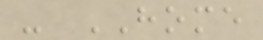- HOME
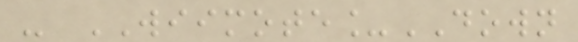- WIIMOTE_DOWN
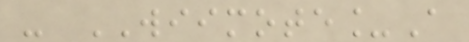- WIIMOTE_A
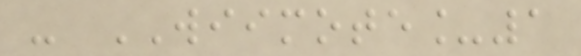- WIIMOTE_1
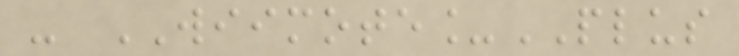- WIIMOTE_PLUS
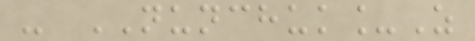- NUNCHUK_Z
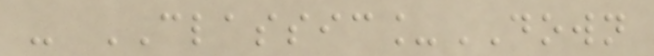- CLASSIC_DOWN
